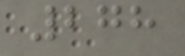278
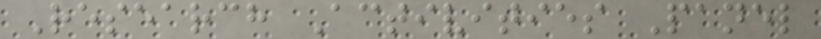Research Activities Panel
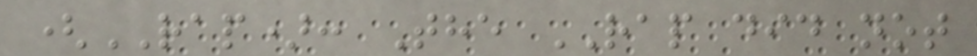(RAP): The RAP did not
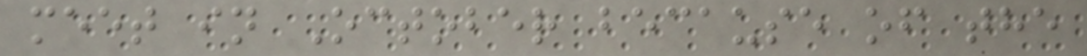meet in October because of the
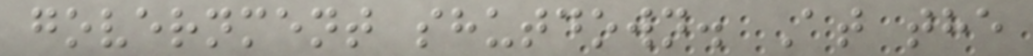government shutdown. At the
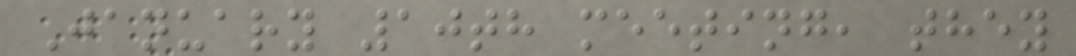January 10th meeting, they
